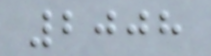2008
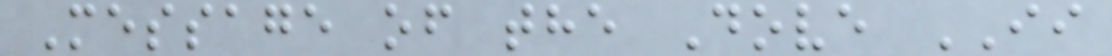Message of the Dove II
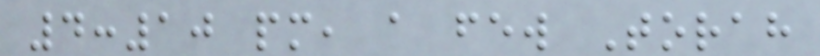4:10 pm, a few Torah
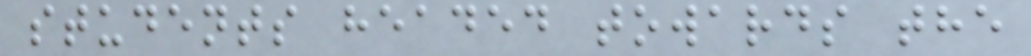students headed towards the
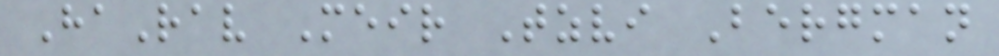HaRav Meir Tzvi Bergman
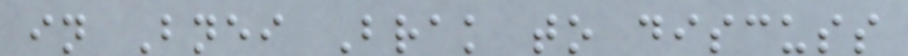in Bnei Brak to discuss
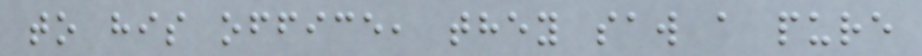to his office, they saw a pure
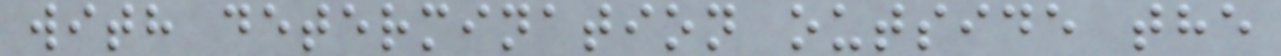with determination outside the
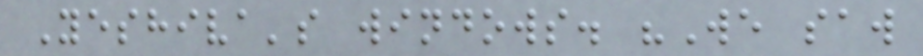Yeshiva's windows. "We saw
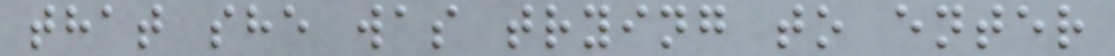that she was trying to enter
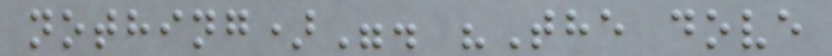nothing)". "The dove
